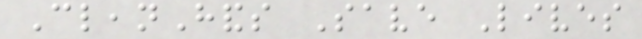CleanHands Save Lives
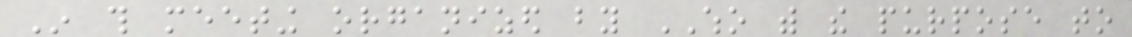In this meeting organized by WHO with the purpose to
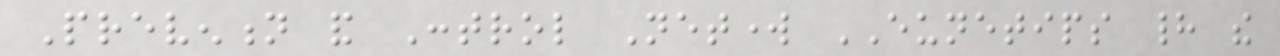Prevention and Control Network EUNETIPS had the
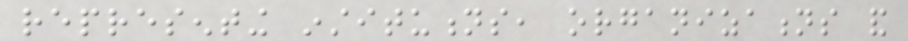representing institutions, organizations and
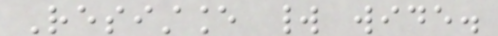Resistance world wide.
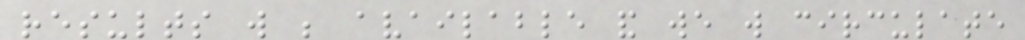results will be available and we will circulate
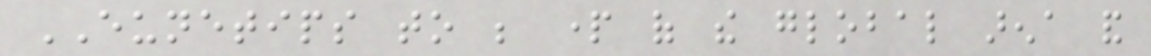EUNETIPS to be part of the global arena and
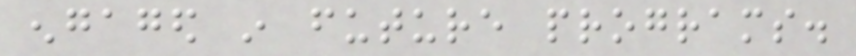engaged in future programs.
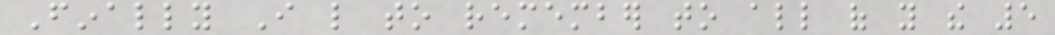Finally I like to remember to all of you the 5
